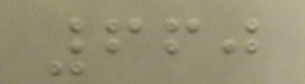660
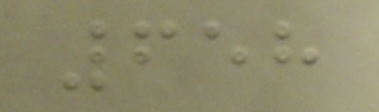658
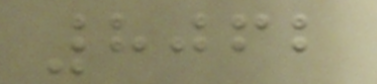8062
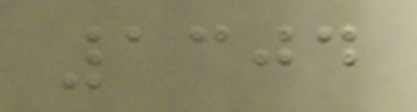1304
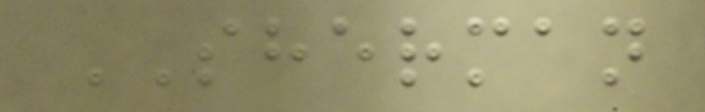SHERMAN
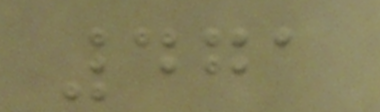471
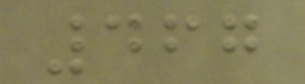467
